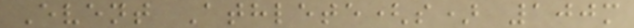Event Athlete(s) 100m
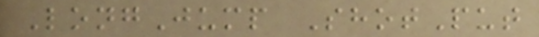LongJump ShotPut
